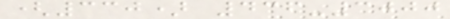(330) 436-3000
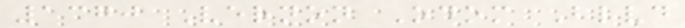1370 Vernon Odom Blvd
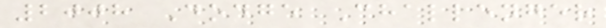2008 Dodge Challenger
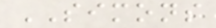SIMONS
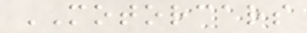MOTORCARS
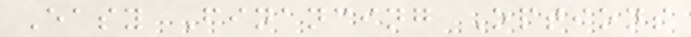Easy Financing Options
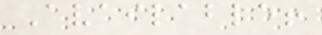Available!
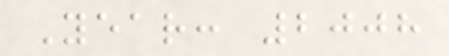Year: 2008
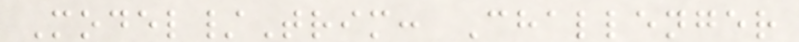Model/Trim: Challenger
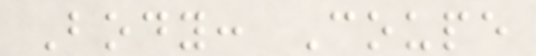Body: Coupe
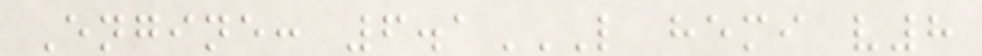Engine: 6.1L HEMI V8
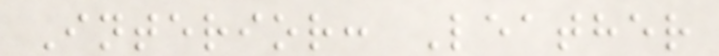Interior: Leather
